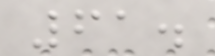61.
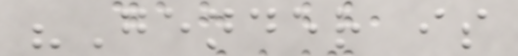"Gender is
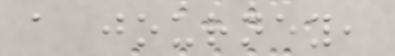a journey,
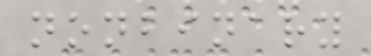nonbinary
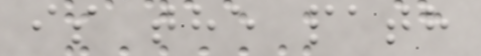is the path
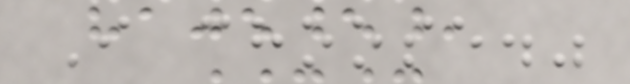I choose."
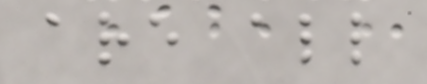are all
